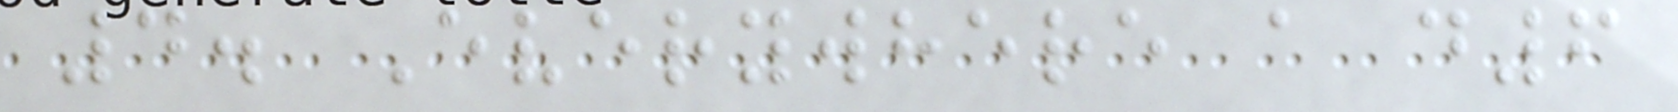4. Everywhere a d6
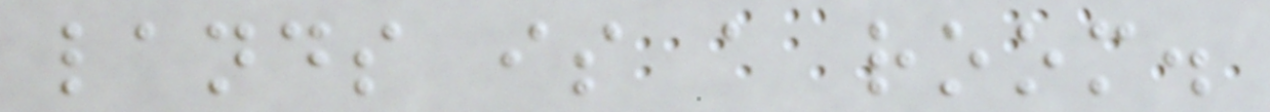lands is a room.
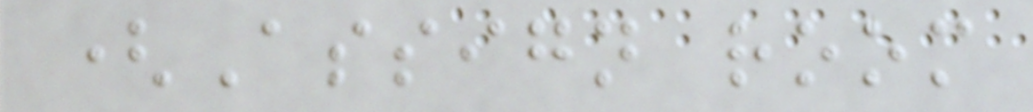(Assign room
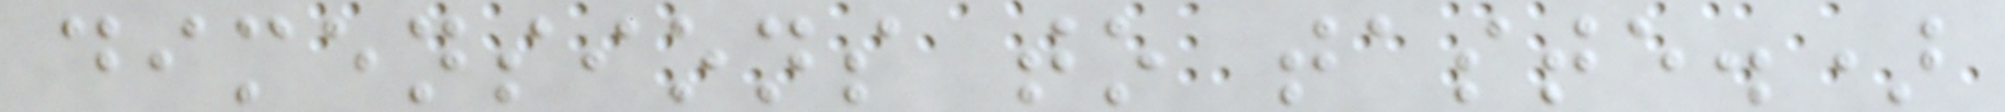dimensions to taste.)
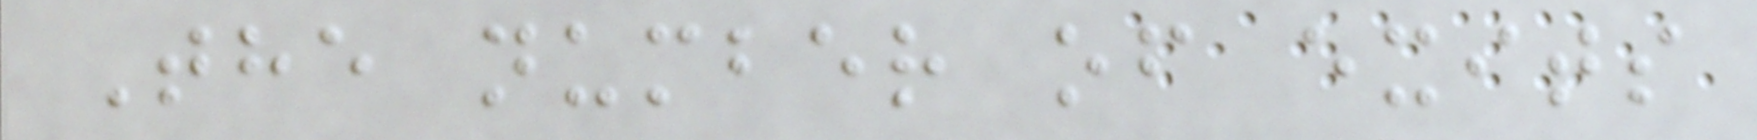The number of exits
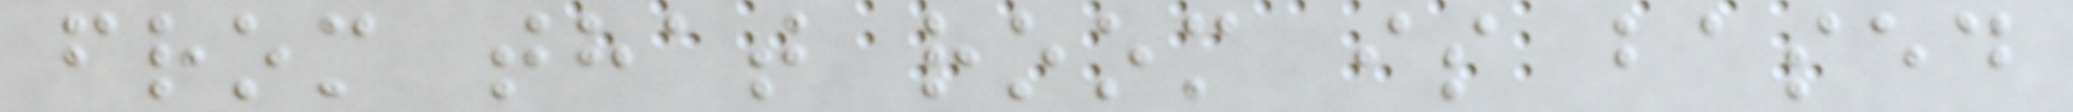from that room is based
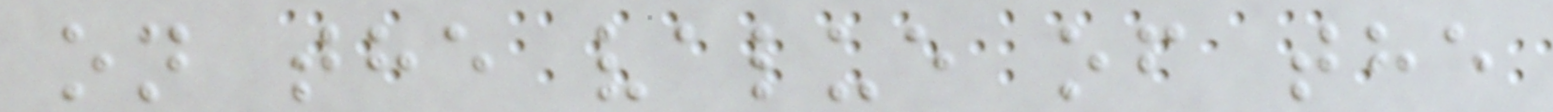on the value of the
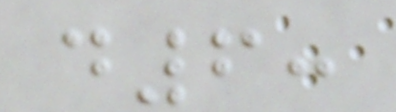d6:
